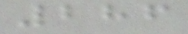286
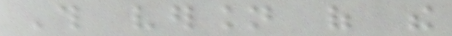This version of the
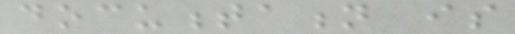documentation is
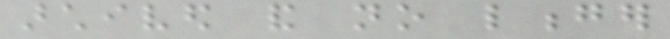archived and no longer
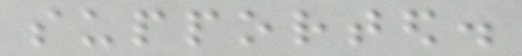supported.
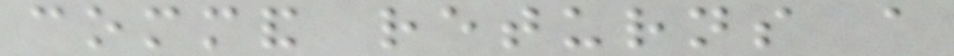command returns a
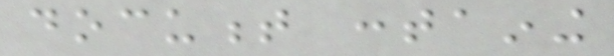document containing
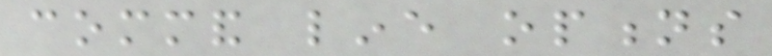command line options
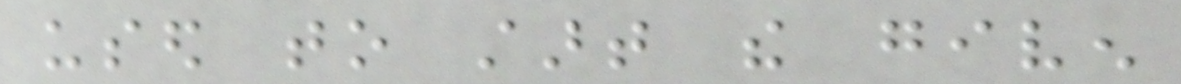used to start the given
